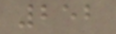252
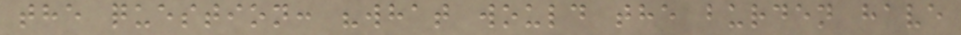the question: "what would the burden have
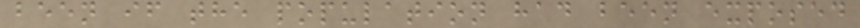been if the population had been exposed
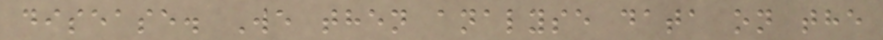disease. We then analyse data on the
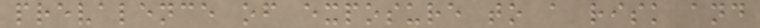prevalence of exposure to a risk and
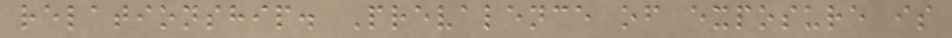relationship. Prevalence of exposure is
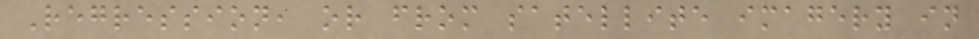Regression, or from satellite imagery in
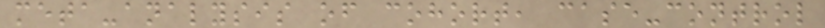meta-analysis of cohort, case-control
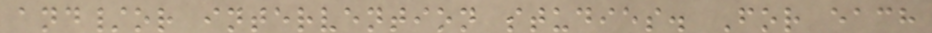and/or intervention studies. For each
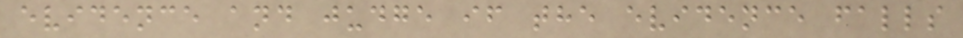evidence and judge if the evidence falls
